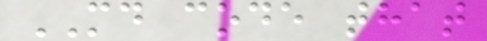MD code that
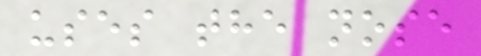uses the nose
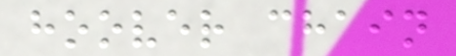hoover chain
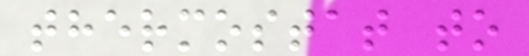thermostat to
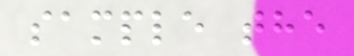sample the
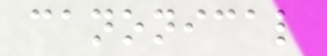canonical
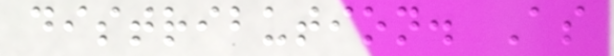distribution. As
